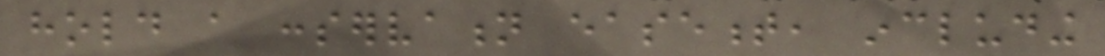hold a conservation easement, including
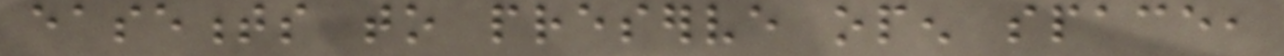easements to preserve open space,
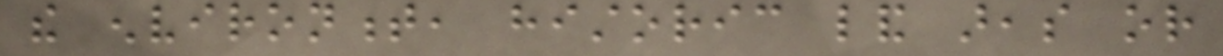the environment, historic land areas or
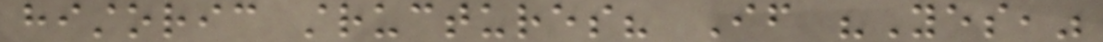historic structures? If "Yes,"
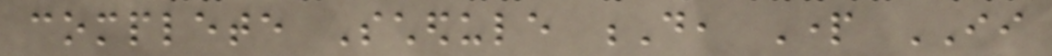complete Schedule D, Part II
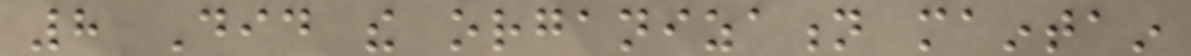8 Did the organization maintain
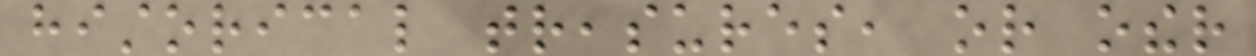historical treasures, or other
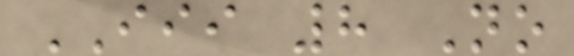III 8 No
